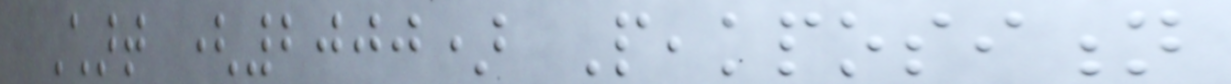Chart (2000) Peakposition
